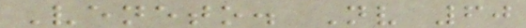Veneto. Nv 60
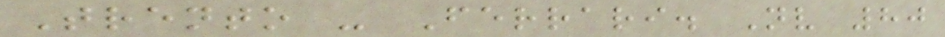Trento - Ferrari. Nv 80
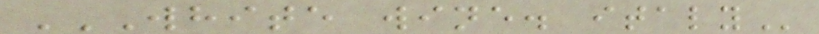WHITE WINE. ITALY
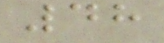48
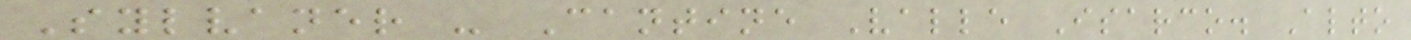Sylvaner - Cantine Valle Isarco. Alto
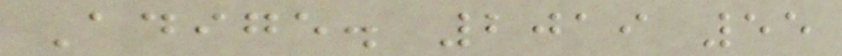Adige. 2019 55
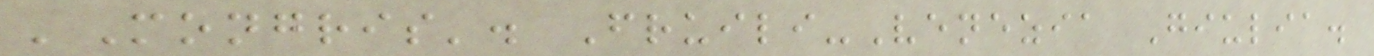'Mongris'. Fruili-Venezia Giulia.
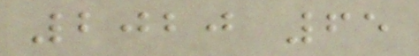2020 65
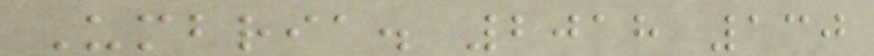Umbria. 2018 130
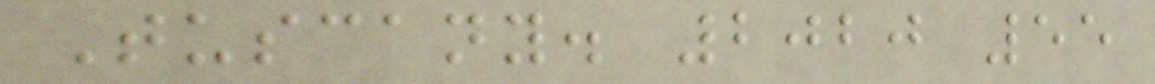Tuscany. 2020 55
